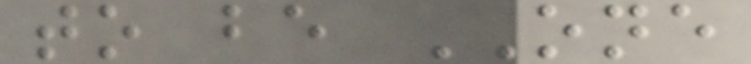to be ONE
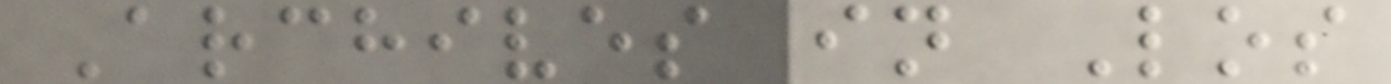Archives in Los
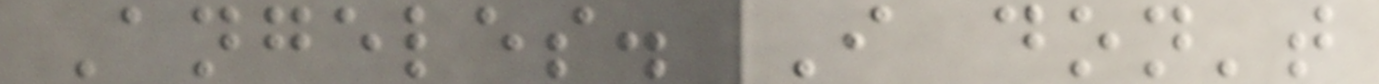Angeles. I don't
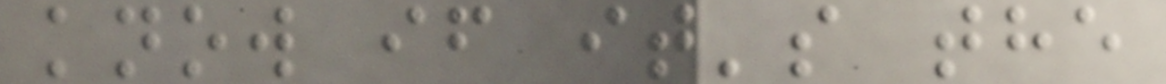know if it's the
